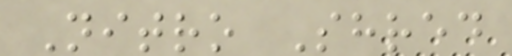Nitro Shred
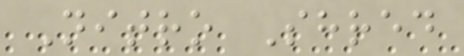Nitro Shred
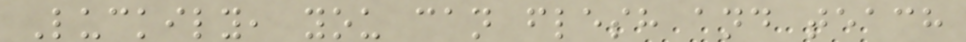Luckily, you can flesh and teach
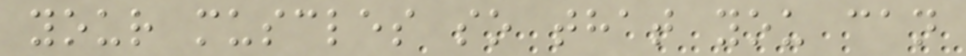your muscles so that you can
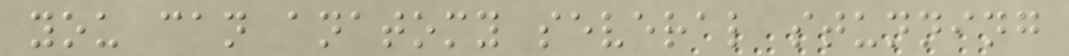you can anatomy several stunning
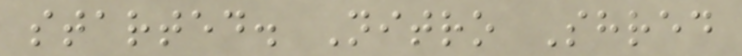started. Nitro Shred
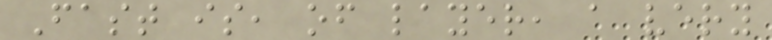Fast is, of layer, a very
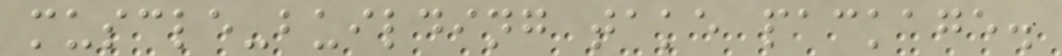muscle-building take package.
